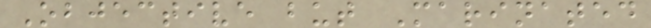Objective but Marinated
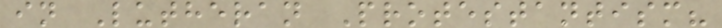in Lutheran Protestantism?
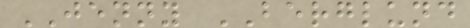JENNY BERGLUND
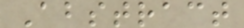Abstract
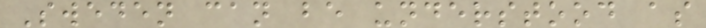Sweden can be understood as
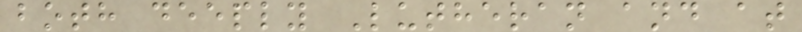both deeply Lutheran and at
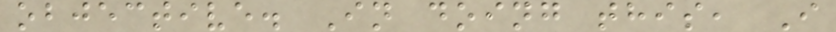objective. In doing this, I
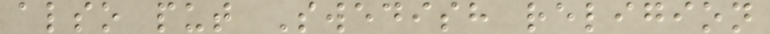also put Swedish religion
